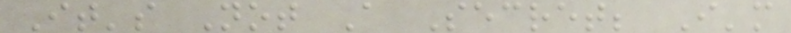It's Not A Secret; I'm
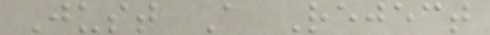Just A Reject
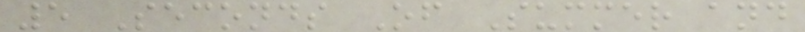5 Seconds Of Summer and
